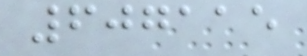607115
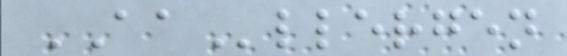AAllergen
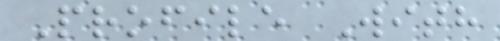Profile With
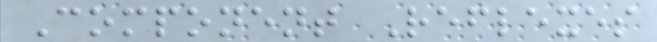Component Reflexes
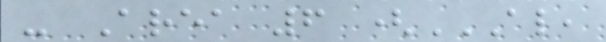- Area 6 (AL,
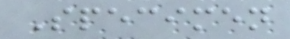Specimen
